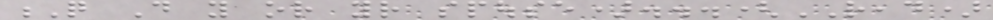Q Do you or your spouse)...(READ)
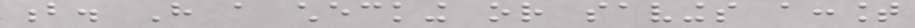b. Have a checking or savings account
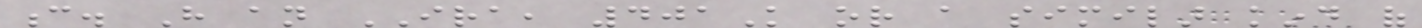c. Have an IRA, 401K or a similar kind of
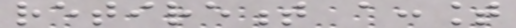retirement account
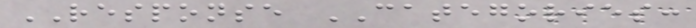RESPONSE CATEGORIES:
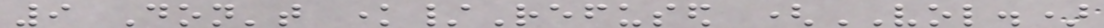9 Don't know/Refused (VOL.)
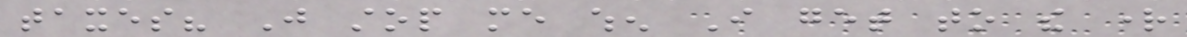taxes? Just stop me when I get to the right
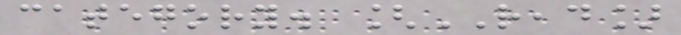category. [READ]
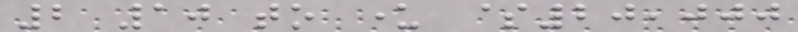2 10 to under $20,000
